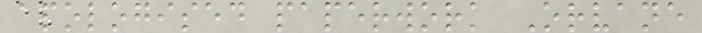apologised paperwork Orvane
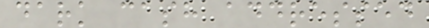dark cash addressed
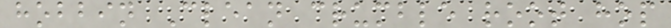hobbin Clean crumble root hop
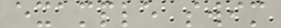example swim
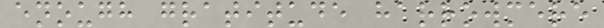enough gratitude harrowmere
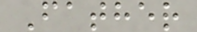Father
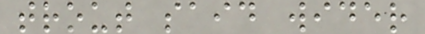trout said wider
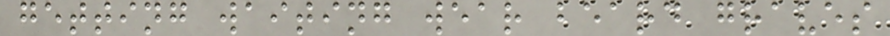getting waiting wear beard graves
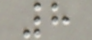8
